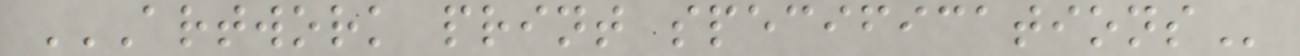ARTWORK PRINT SPECIFICATIONS
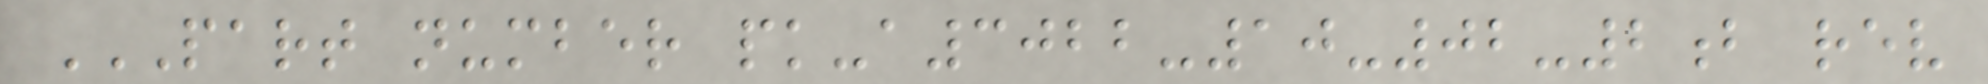PART NUMBER PK-A3022-10-02-2B REV
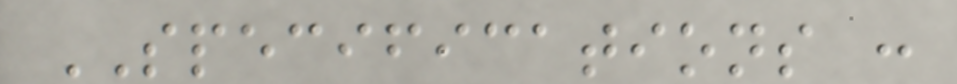SPECIFICATIONS :
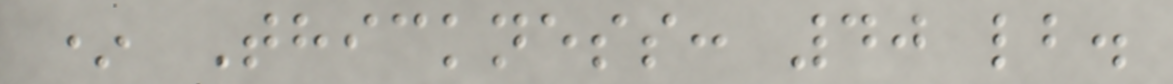* Thickness: 40 lb.
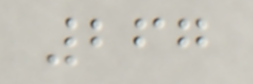267
